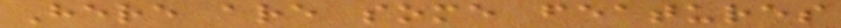Here are some features
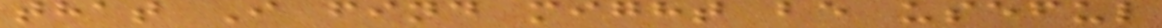that I find might be useful
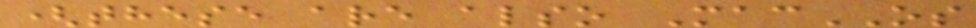(these are also MacOS
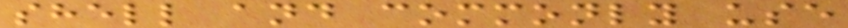shell and commonly use
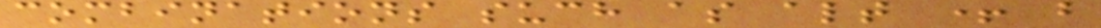combinations such as alt + b
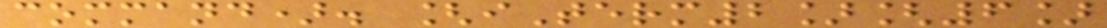command). [iTerm2][6]
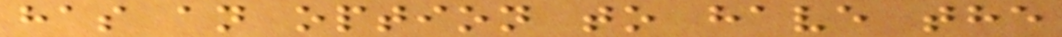has an option to have the
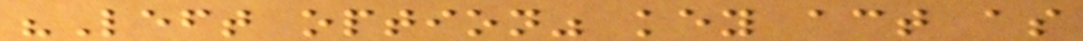"Left option" key act as
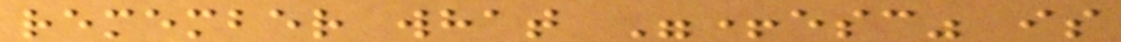remember what "+esc" is
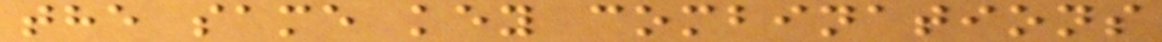the same key combinations
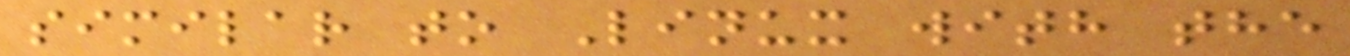similar to Linux with the
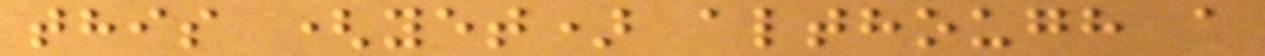this (yet) although a
